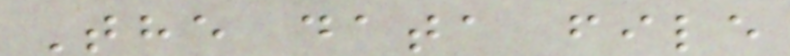The data file
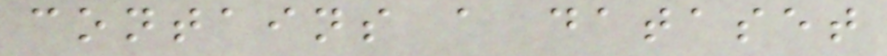contains a dataset
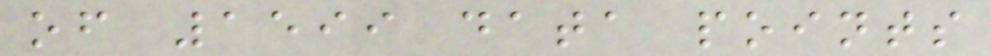of 1599 data points
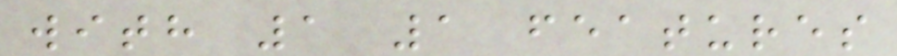with 1 1 features
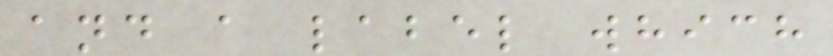and a label which
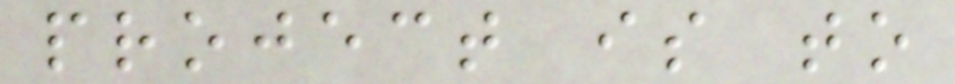project is to
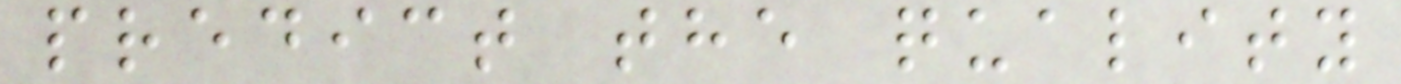predict the quality
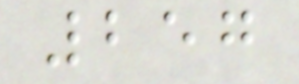257
